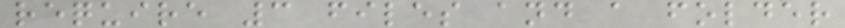require 3 files and a folder
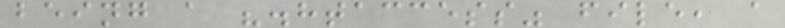being a ".htaccess" file, a
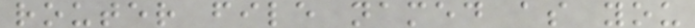router file named as you
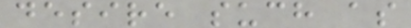desire such as
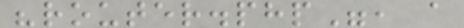"router.php", a
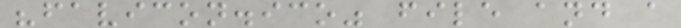"favicon.ico" file and a
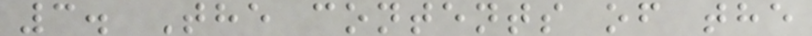3. The contents of the
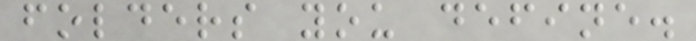folders you define.
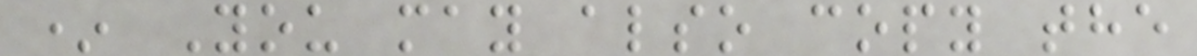* You may also copy the
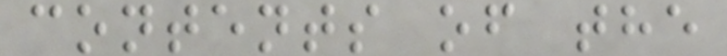contents of the
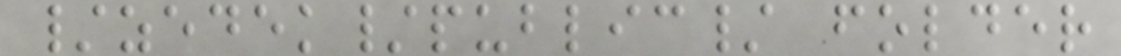/zedek/public/ folder
